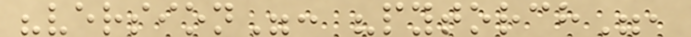"version": "pytorch",
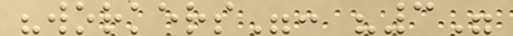"workers": "3"
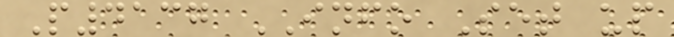P4137 INFO Set up
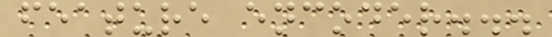feature encoder...
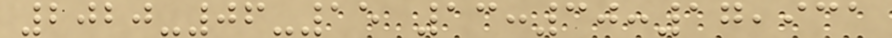2020-06-15 13:30:17,931
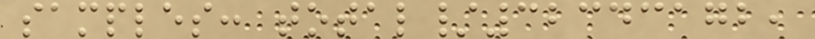samples: total/32343172,
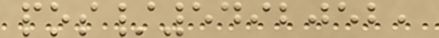pos/5492052,
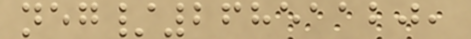neg/26851120,
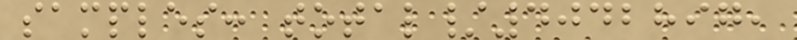samples: total/4042897,
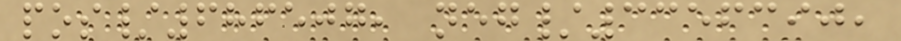pos/686507, neg/3356390,
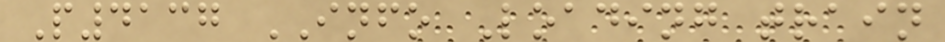P4137 INFO Loading train
